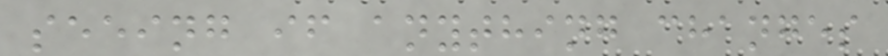seeing if anything changes
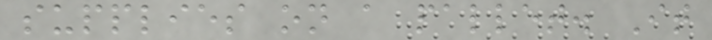supplies on a pallet. It
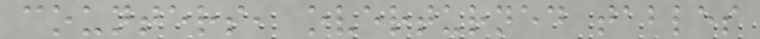counters, overturned tables
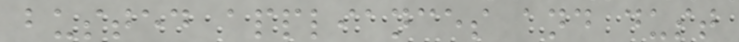busted appliances and dust
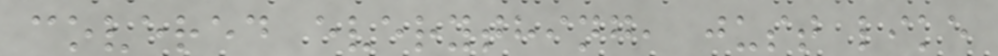covered everything, just like
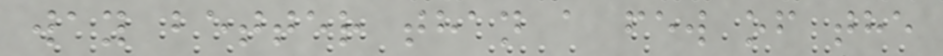way better than a few of the
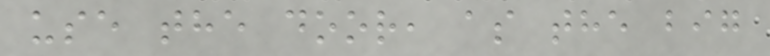use the door, as the big
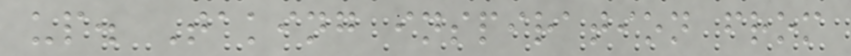up. Taking inspiration from
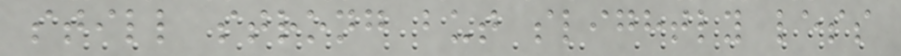still strong but slightly less
